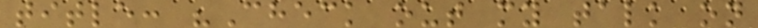title: "Check out my talk on
